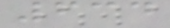634
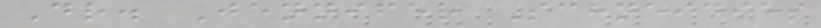Dr. Jennifer Schneidies
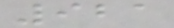921
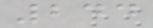244
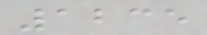1235
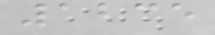1235
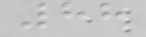88
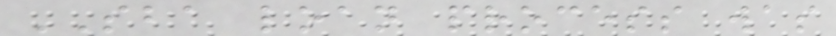SBA loan process was
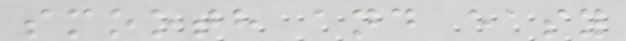smooth and easy
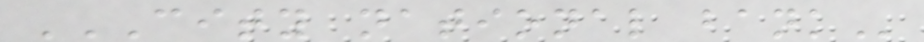CITY NATIONAL BANK
